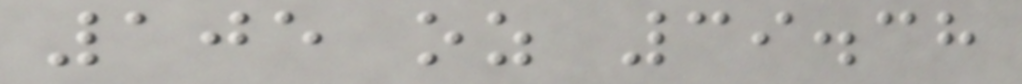105 oz 39.38
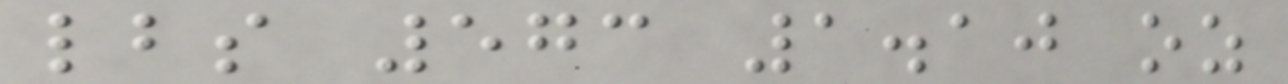lbs 573 1.10 oz
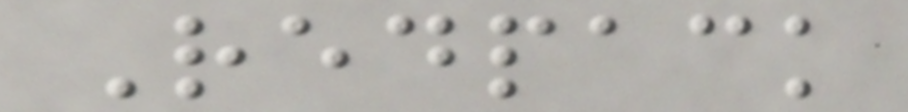Redpack
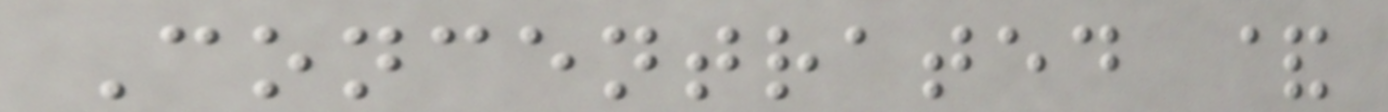Concentrated &
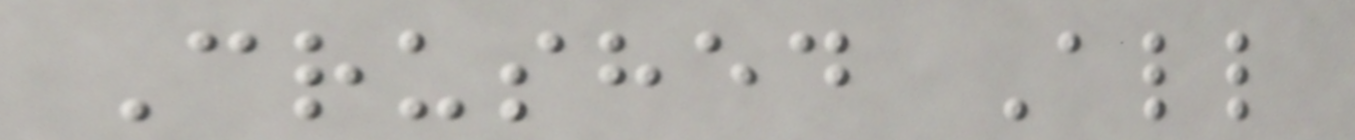Crushed All
